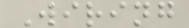Wiring
